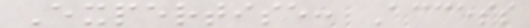Expertise: Access
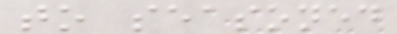to seasoned
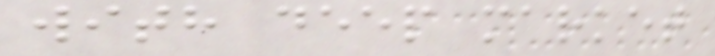with deep market
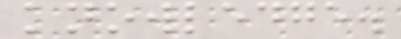knowledge.
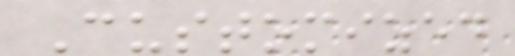Customized
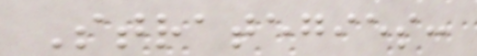Strategies:
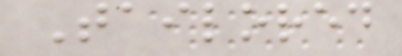Tailored
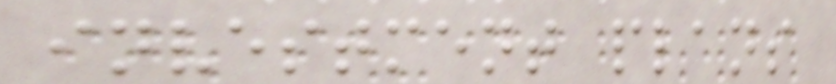investment plans
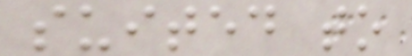suited to
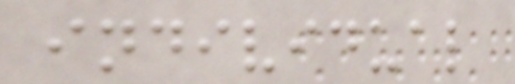individual
